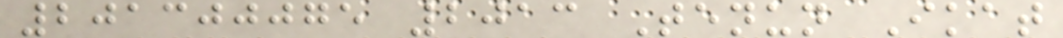201300075 2013 Tenun Ikat
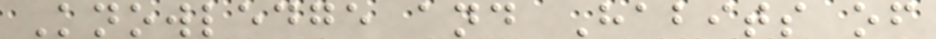Knowledge and Habits of
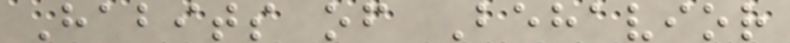Habits of Behavior
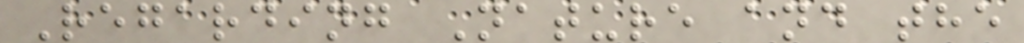Regarding Nature and the
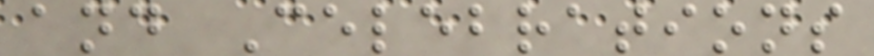and Celebrations
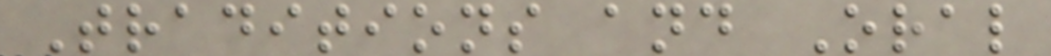Traditions and Oral
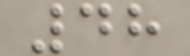48
